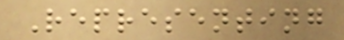Representing
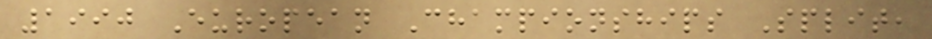1990 European Championships Split,
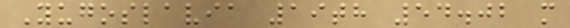Yugoslavia 19th 54.02 m
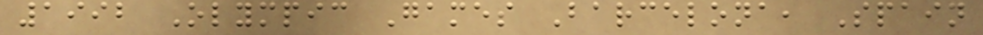1992 Olympic Games Barcelona, Spain
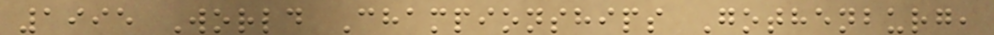1995 World Championships Gothenburg,
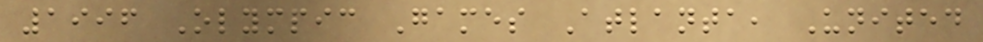1996 Olympic Games Atlanta, United
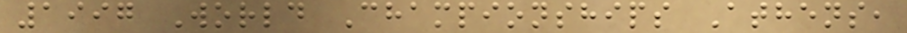1997 World Championships Athens,
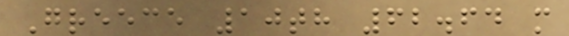Greece 10th 62.64 m
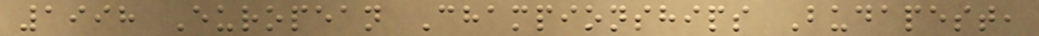1998 European Championships Budapest,
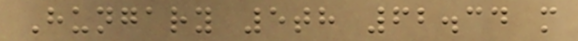Hungary 5th 62.34 m
